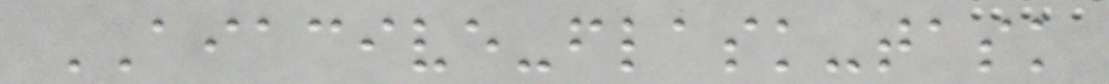AIACIVE-flask-task
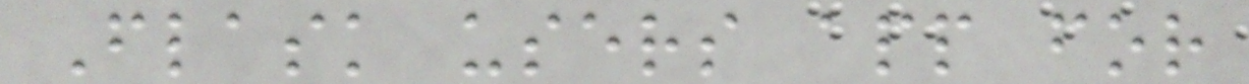Flask users app for
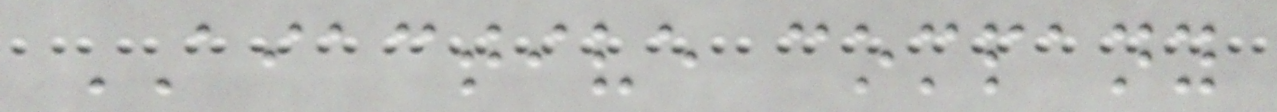AIACTIVE company
